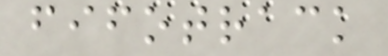fifotrack
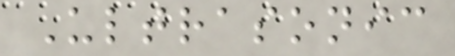Ultrasonic
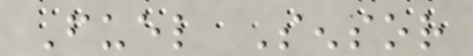Fuel Sensor
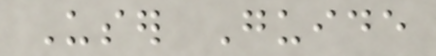User Guide
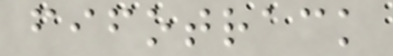fifotrack
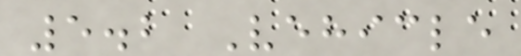5.2 Vehicle
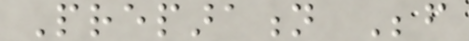Preparation Before
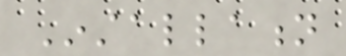Installation
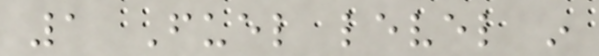1 Fuel level in
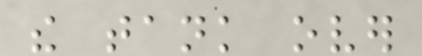the tank over
